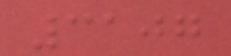3107
